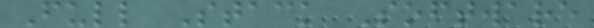Full Stack Software
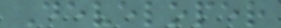Developer
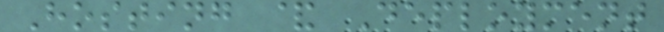Hosting & Deployment
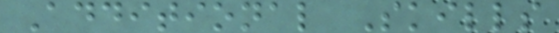Additional Skills
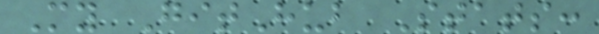My GitHub Stats:
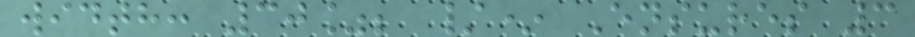width: 30%; /* Ensures 3
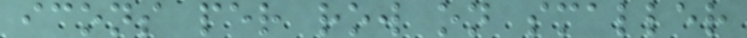icons per row on smaller
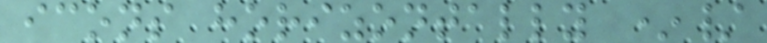icons horizontally */
